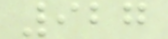927
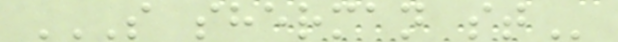S SHERMAN ST
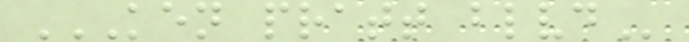KEN PRATT BLVD
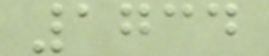1734
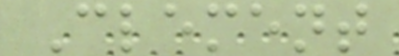Clement
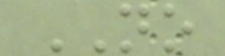NO
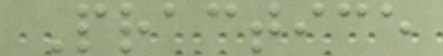Practice
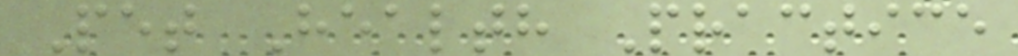Pet Health Practice
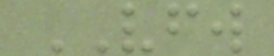VFW
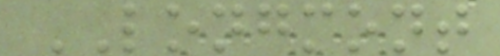LONGMONT
